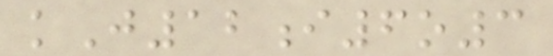kJ12i6o3
